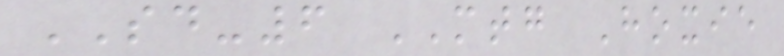SD-6 MTG Hoxie
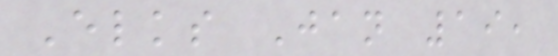Elks Jan 19,
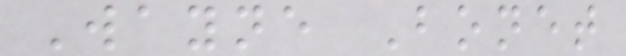Wayne Bonet
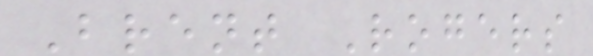Brent Rogers
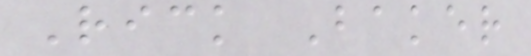Rick Baker
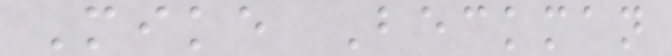Mike Beckman
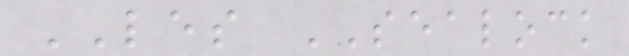LES SEALOCK
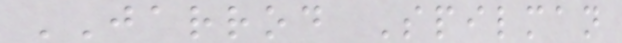JARROD Spilman
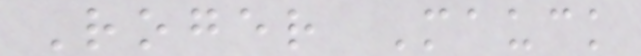Roger Mauck
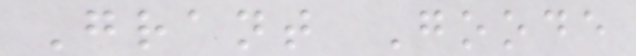Grant Goode
